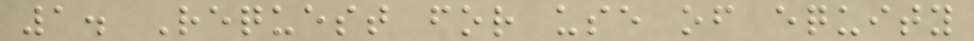1. Request for use of equity
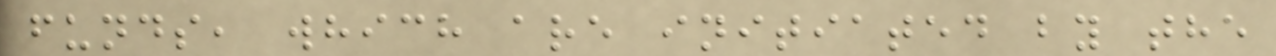funds, which are initiated by the
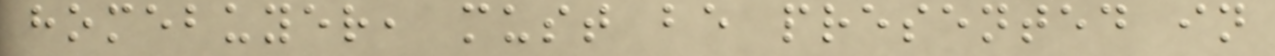homebuyer, must be presented in
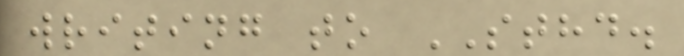writing to STHD.
